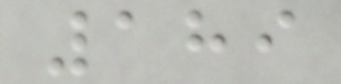189
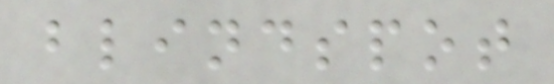blindspot
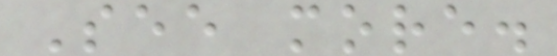See more.
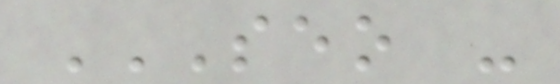SEO -
